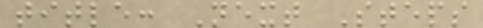title: Next Steps
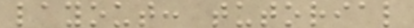layout: tutorial
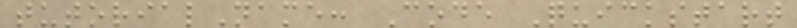tutorialName: Code Quickstart
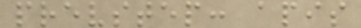prevstep: apis
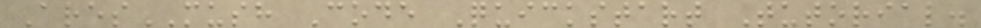AresMUSH Code Quickstart Tutorial.
